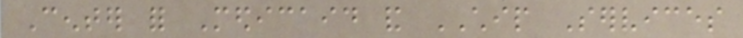Center for Medicaid and CHIP Services
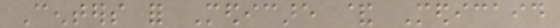Centers for Medicare & Medicaid
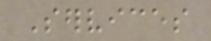Services
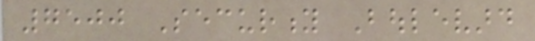7500 Security Boulevard
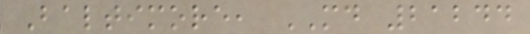Baltimore, MD 21244
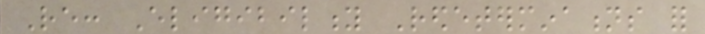Re: Eligibility Redeterminations for
